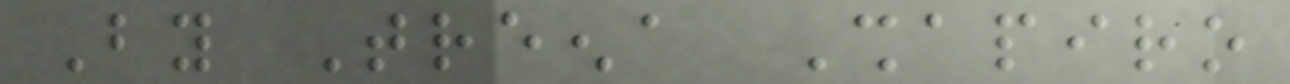By Treena Shapiro
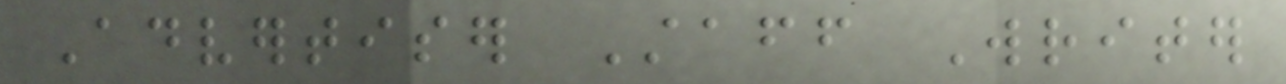Advertiser Staff Writer
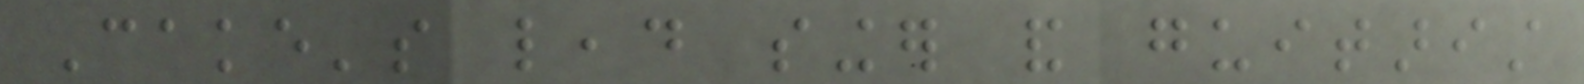Cake's lead singer and guitarist
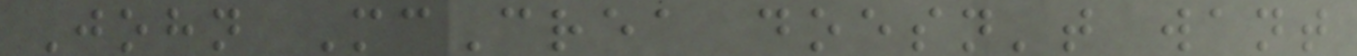John McCrea doesn't want
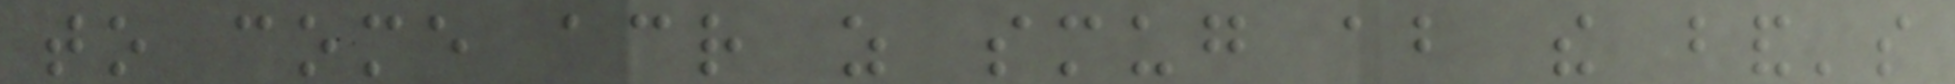to come across as smug about the band's
